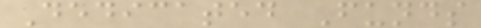Dedicated Funds
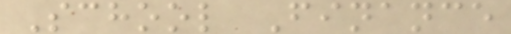School Finance
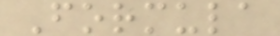Formula
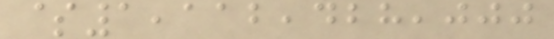$1,112,428,000
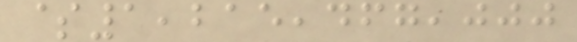$1,215,467,000
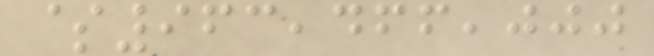$963,466,000
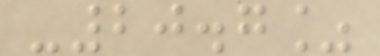-20.7%
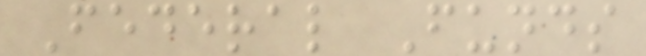Federal Funds
